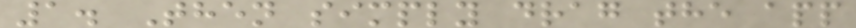1. Then simply drag the app
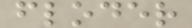floder
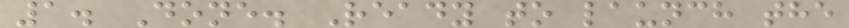1. Done. Ready to launch the
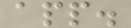app.
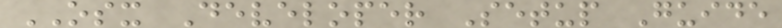OSX Developer Setup Guide
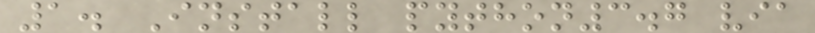1. Install python3.7 via
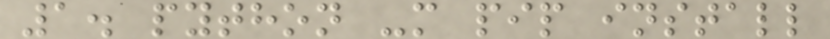1. python -m pip install
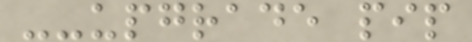--upgrade pip
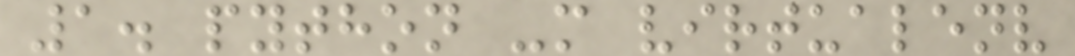1. python -m virtualenv
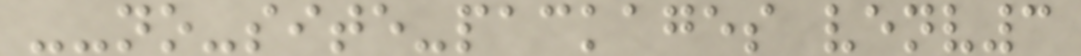--no-site-packages venv3
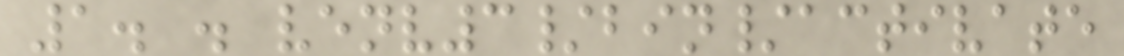1. . venv3/bin/activate
